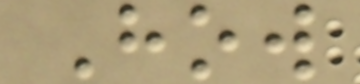How
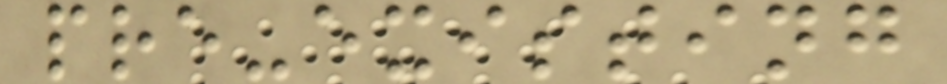pre-existing
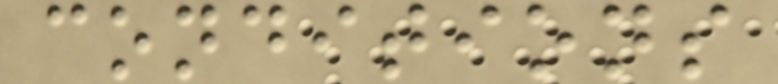conditions
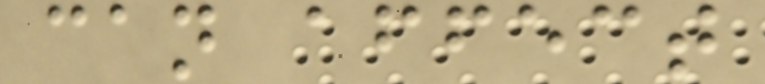can affect
